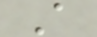A
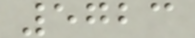5723
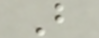B
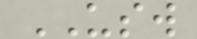USW
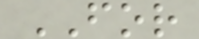FOR
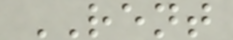RENT
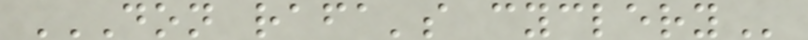DON RAFA'S CYCLERY
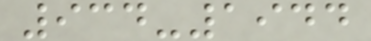934-1944
